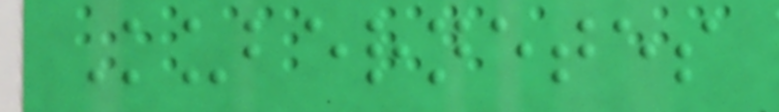Kubernetes
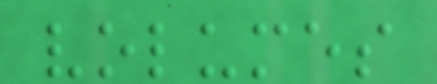volumes
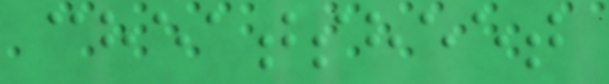cheatsheet
